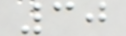30
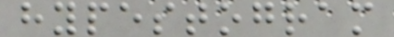hypestogram
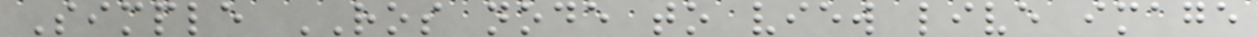Simple ROS node to view live image
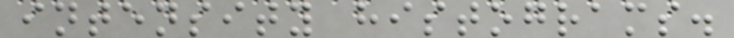intensity histograms.
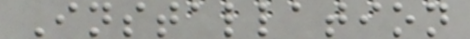Installation
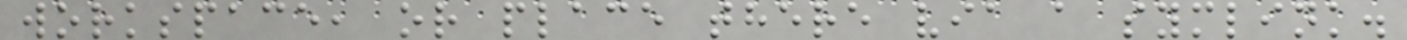workspace, or place there via a symlink.
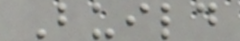Build
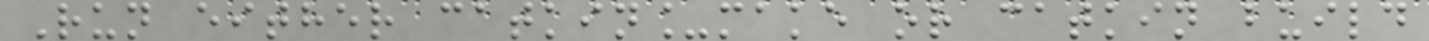Run either catkin_make or catkin build
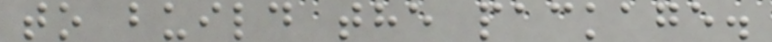to build the package.
